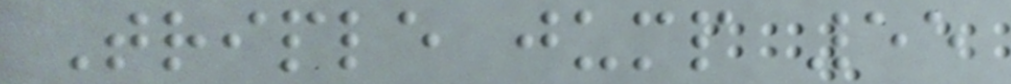Triple jump 55
